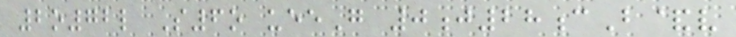2o72l S6o ueeG 0j28cB&v
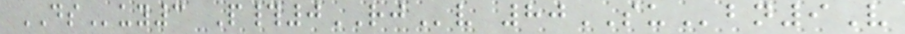DSuy3 P#0RJv 80SUbn9V
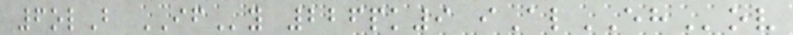6olB IFy 226pk9 iAlEHov
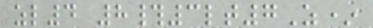zl4 8#3lt7Z*
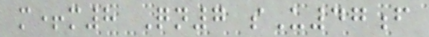m+m8 Qn7 sU47f
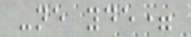-ne yde=
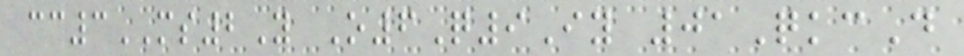cc3MS2Y O6Q9Iy 01QkcD
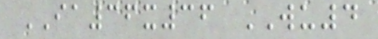IA36x36 WU4
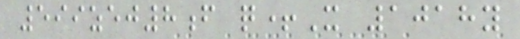599zej8f q+X 1018y
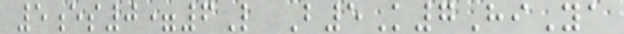5es0=6L B5K7HiYa
